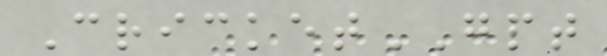CricketGPT
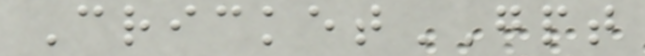CricketGPT
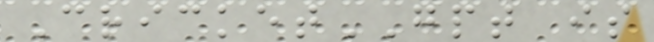CricketGPT is
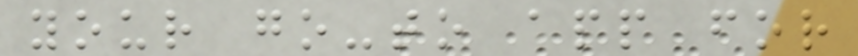your go-to app for
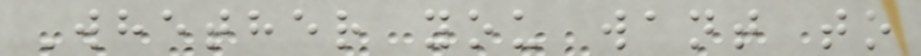Whether you want to
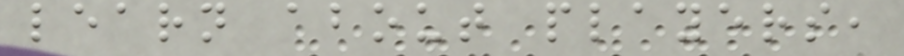learn about players,
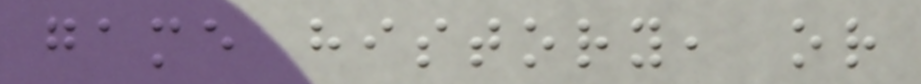game history, or
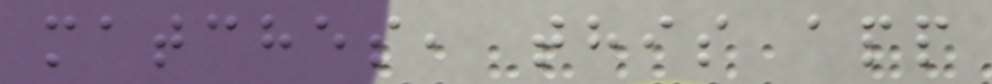matches, this app
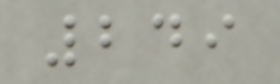249
